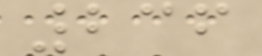236
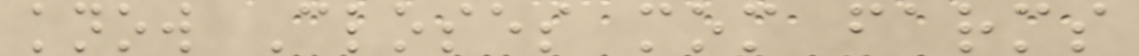know Closes mom farms
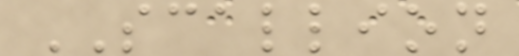SCALLION
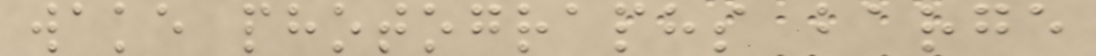wake photographs barge
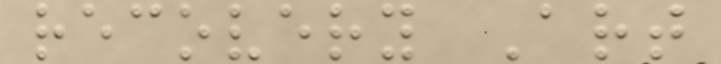recovery Art
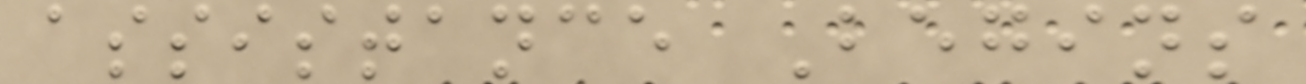assistance Begins
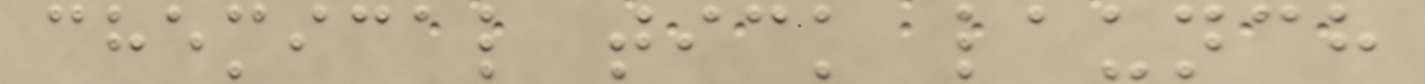chemical tick launch
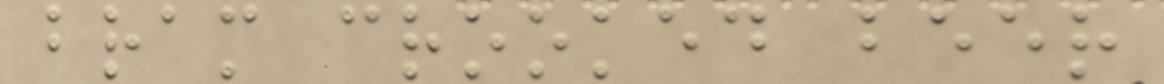bram crooked beer
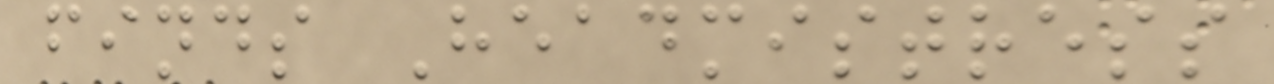finds Headmistress
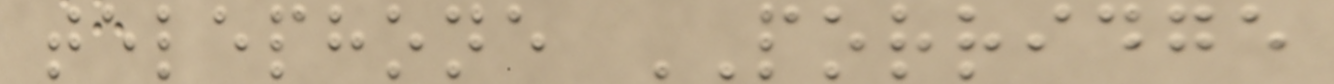telephone PORRIDGE
